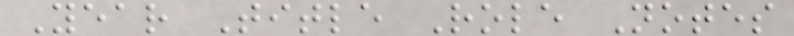Year Title Role Notes
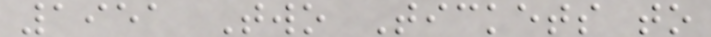1951 Two Tickets to
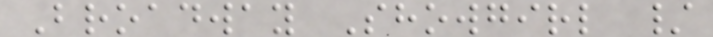Broadway Showgirl /
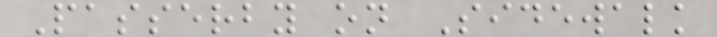Passerby on Sidewalk
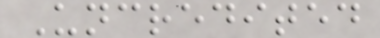Uncredited
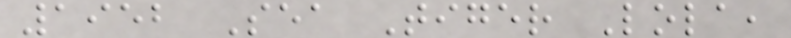1952 Sea Tiger Lola,
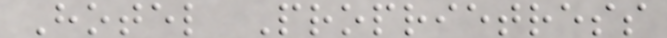Hotel Proprietress
